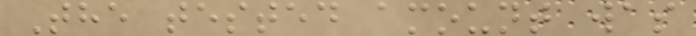The tested amount was
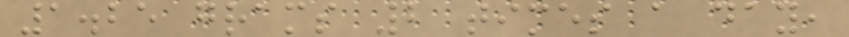1.25 grams 2 times a day,
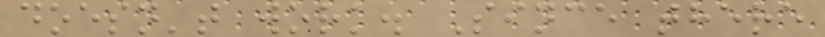doesn't work. Since there
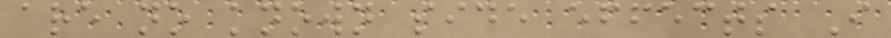are no known side effects I
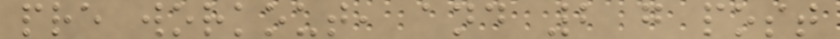pre workout, and 2 g post
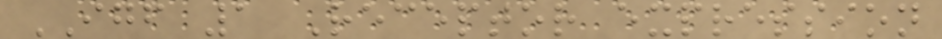IGF 1 Receptor expression
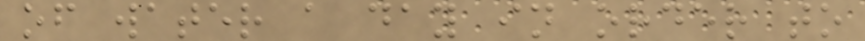of water a day in order to
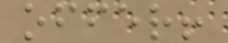offer!
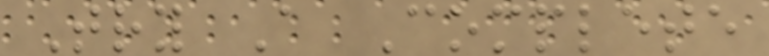Try A Complete
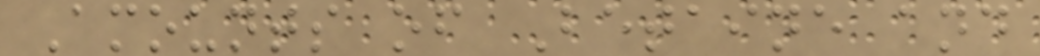Amounts of Betaine and
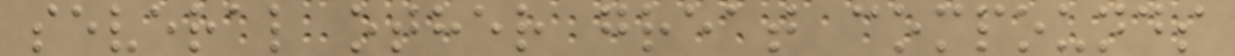several other great compounds
